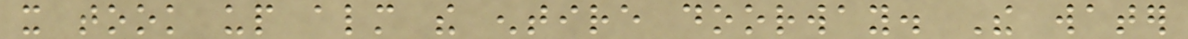it took up almost the entire doorway. The water
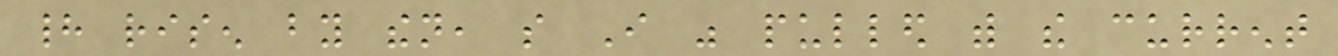had risen by then, so I was pulled with the current
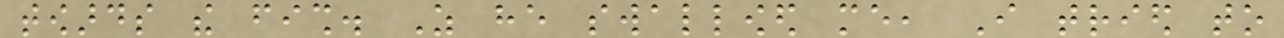towards the fish. As he swallowed me, I tried to
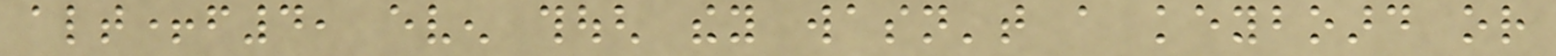alt+f4, even though they wasn't a keyboard or
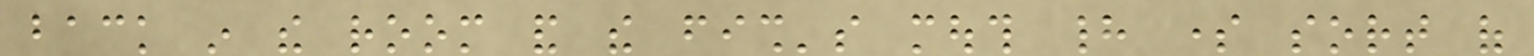back in the room and the fish's mouth had some sort of
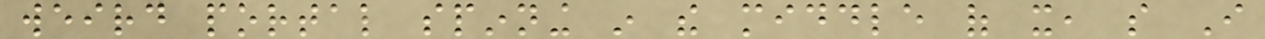weird portal spinning in the middle of it, so I
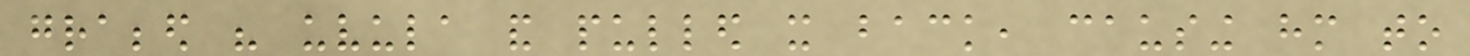grabbed his uvula and pulled it back, causing him to
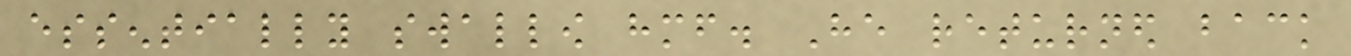essentially swallow himself. He returned back
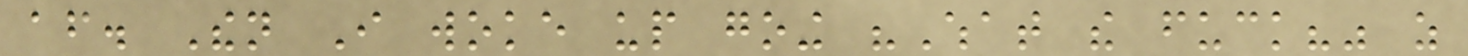after. Then I woke up going "What the fuck?" as
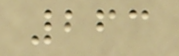263
